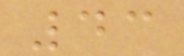43
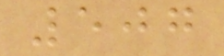507
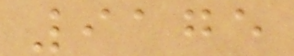9175
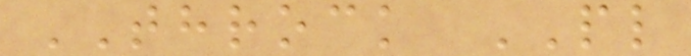THROCK PL
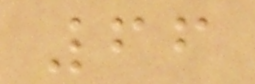66
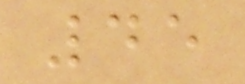45
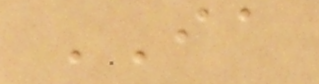IA
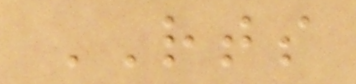RTS
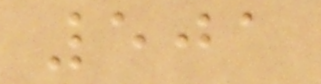501
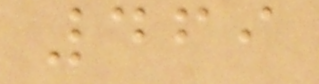469
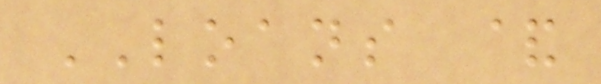LOANS &
